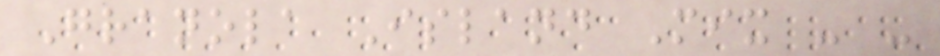Granola Island Mix - -
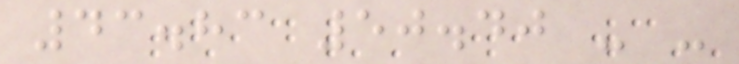43.83 50.40 - -
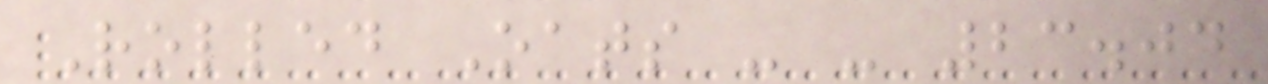Rolled Oats - - 23.04
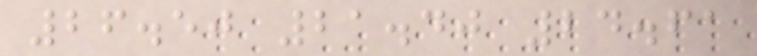26.50 21.40 24.61
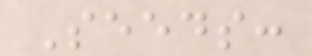Seeds:
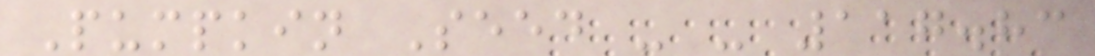Pumpkin Seed - - 117.83
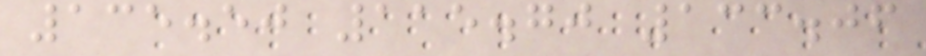135.50 115.70 133.06
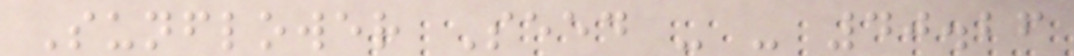Sunflower Seed - - 40.26
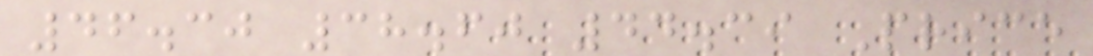46.30 38.60 44.39 Price
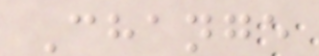Change
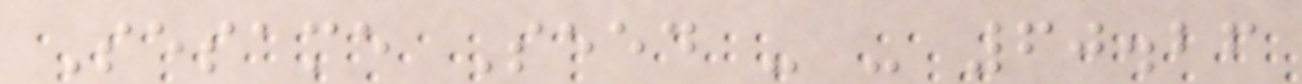Sesame Seed - - 60.26
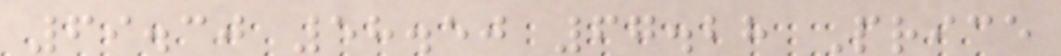69.30 58.50 67.28 Price
